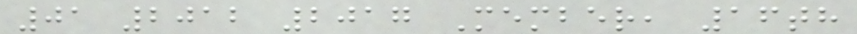01 2012 2017 Member, 16th
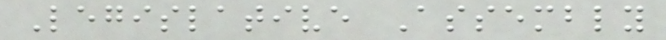Legislative Assembly
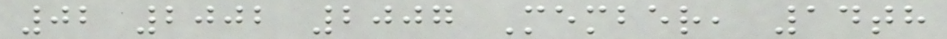02 2002 2007 Member, 14th
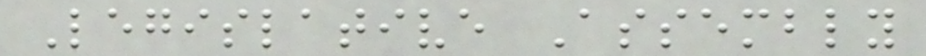Legislative Assembly
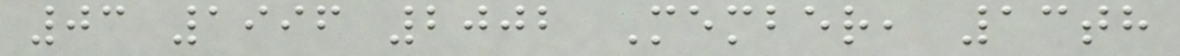03 1996 2002 Member, 13th
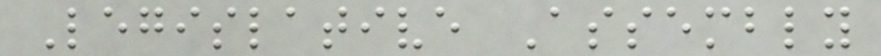Legislative Assembly
